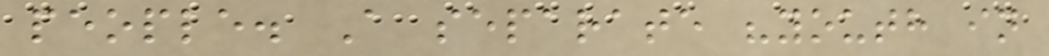people. A separate "youth in
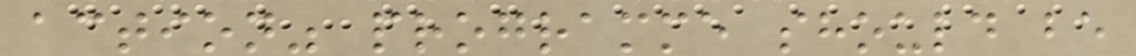action" programme should be
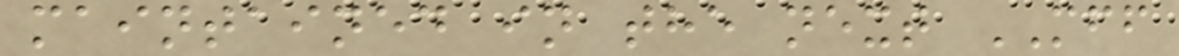maintained in the next MFF
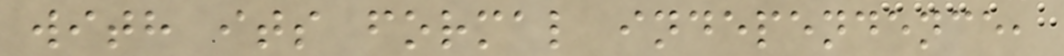with its formal independence,
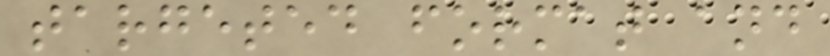targeted format and
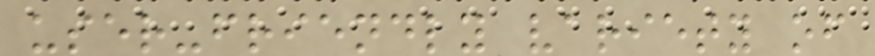user-friendly variety of
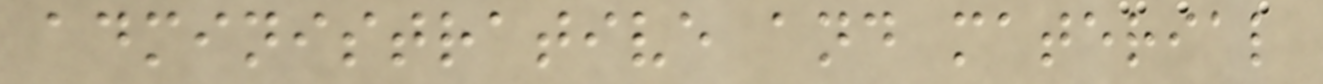administrative and material
